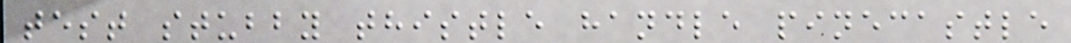test stubby thistle handle pinecastle
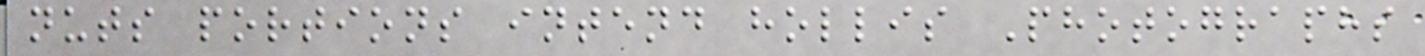nuts portions intend hollis Photographs
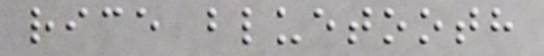rice bluetooth
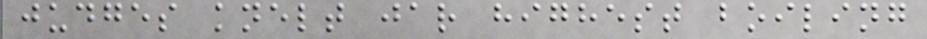judges knelt jar highest boiling
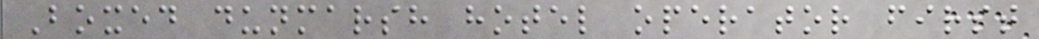Boxed dunmarsh hotel operator first
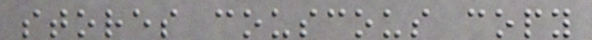stores couscous copy
